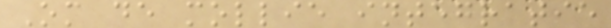Om de mollie integratie
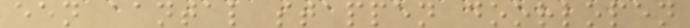een aantal stappen doorlopen
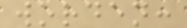worden:
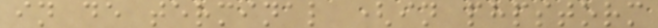in de terminal (in phpstorm
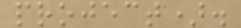project).
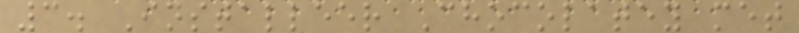3. Installeer Chocolatey met
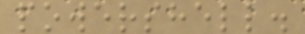powershell.
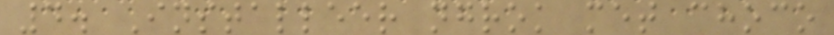4. Installeer ngrok met choco
